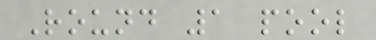Round 1 pool
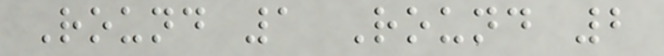Round 1 Round 2
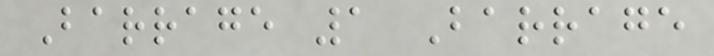Barrage 1 Barrage
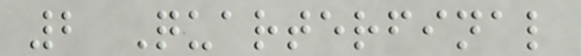2 Quarterfinal
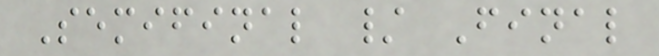Semifinal / Final
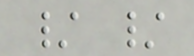/ /
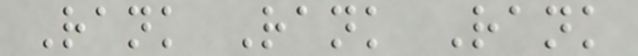Rank Rank Rank
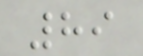89
